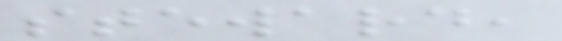steward,
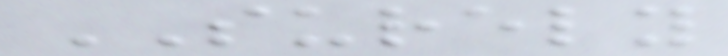SURELY
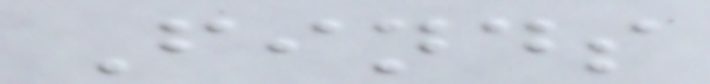Finds
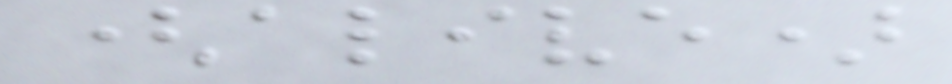(alive)
